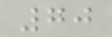70
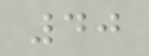40
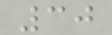30
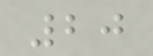20
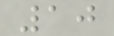10
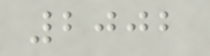2002
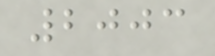2003
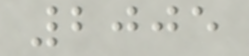2005
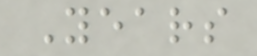Years
